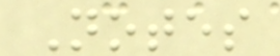Notes
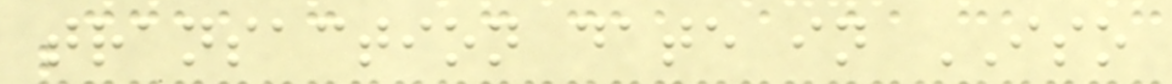transaction date in ISO
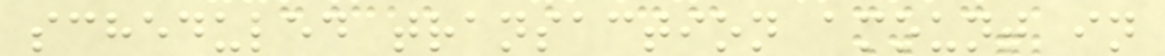scheduled transaction amount in
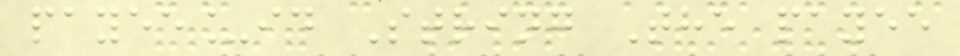payee_id String The payee
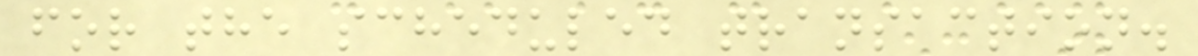for the scheduled transaction.
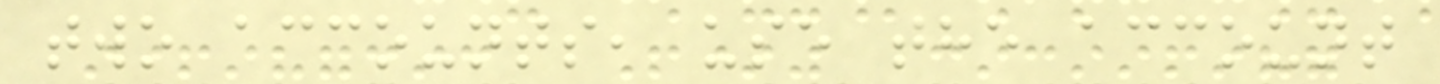two accounts, use the account
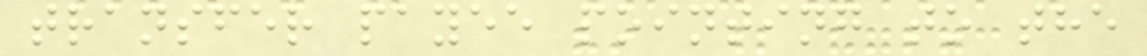transfer payee pointing to the
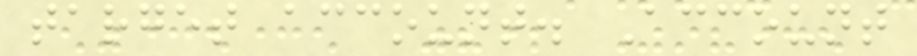target account. Account
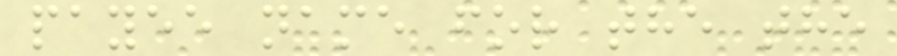payee name for the the
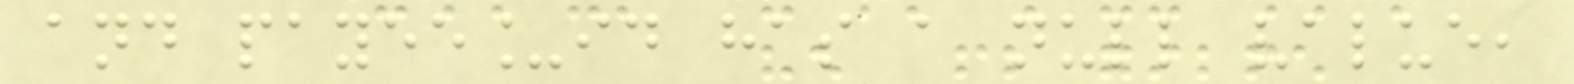and payee_id has a null value,
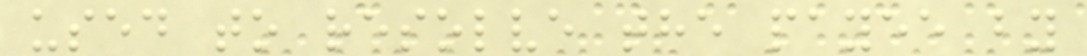used to resolve the payee by
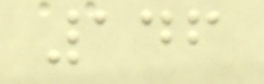146
